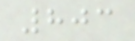803
